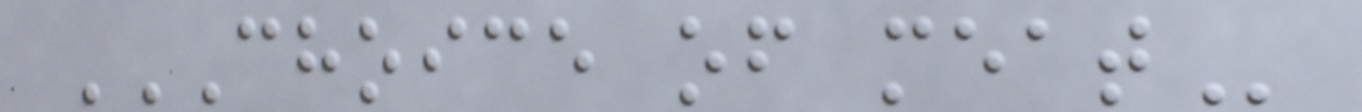CHOICE OF MEAT
